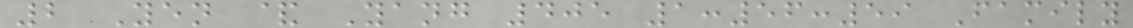2 Yen & Yang 405 1:56:59 Family
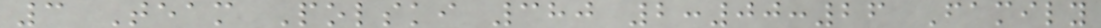3 Team Polski 380 2:00:26 Family
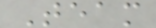Team
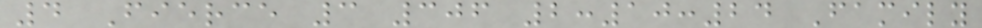4 Fierce 3 306 2:10:24 Family
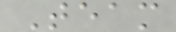Team
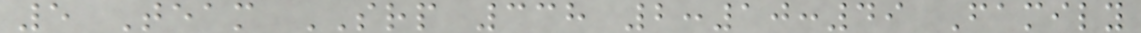5 Team SRP 338 2:10:49 Family
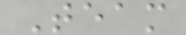Team
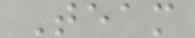Team
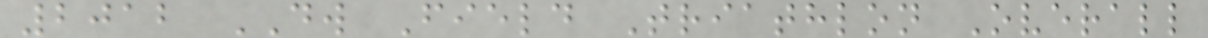2012 DW Field Triathlon Overall
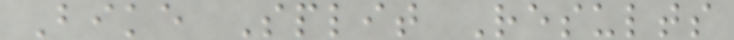Bike Split Results
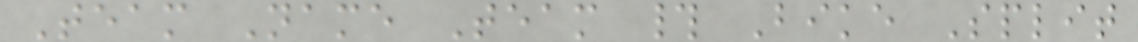Team Name Team # Bike Split
